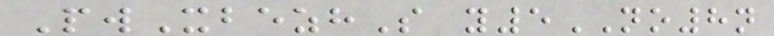PwXbezhS y5NO8n
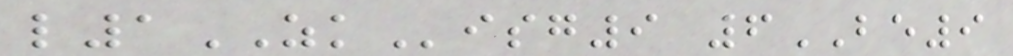l1ZKisg9 6BE9
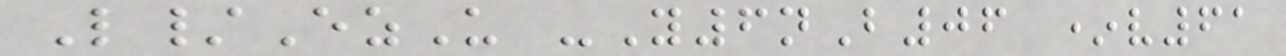L/EzU -Y6nB06 *v61
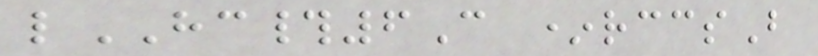lHC#6C *rccsB
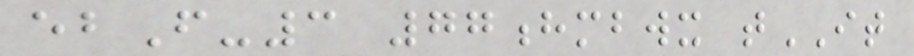ebF-3 77hmbwx tIT
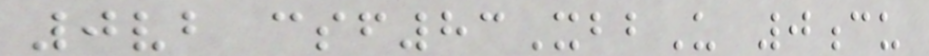0vb csf83XbbU 0cu
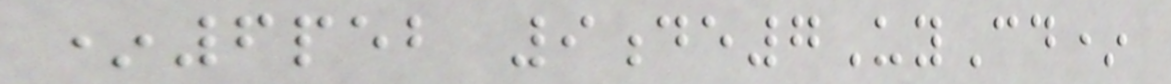*6peb 9de7UyCd*
